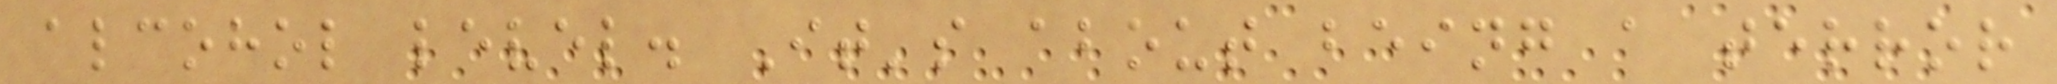alcohol level. It's about being a terror
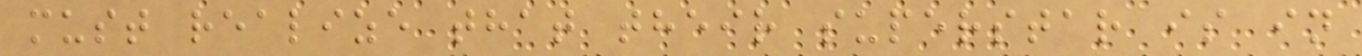must realize that their superstar is in
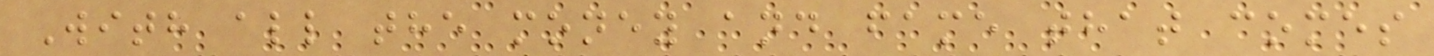With all the money and fame that comes
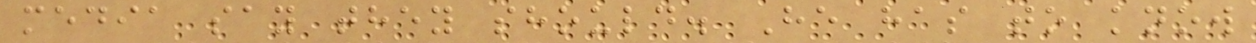media say they should. He has to know
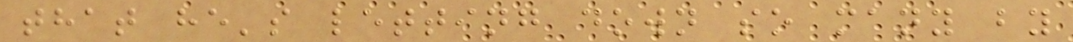that he's letting down so many by
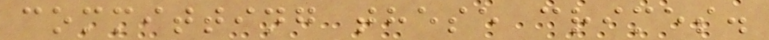committing these crimes.
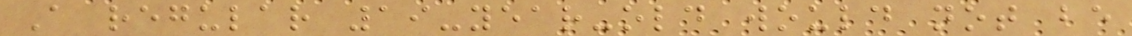A regular 19-year-old would not be
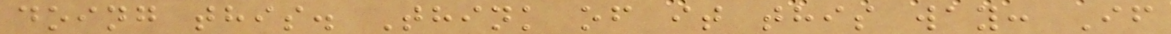doing this. Think of it this way: If
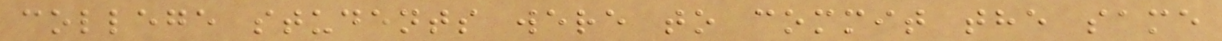college students were to commit the same
